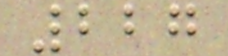227
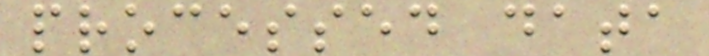processed data
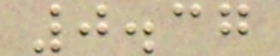0.37
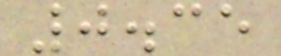0.35
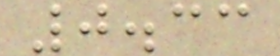0.33
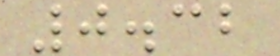0.32
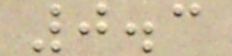0.3
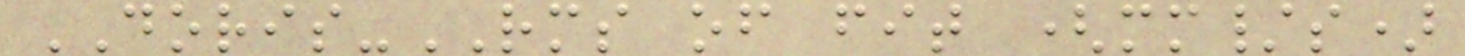DORIS-RMS of fit (mm/s)
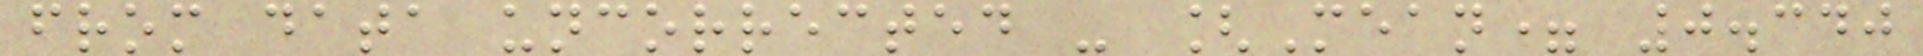from data uncorrected - [Mean= 0.340
